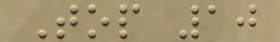Top 10
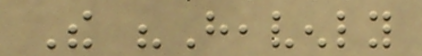The "Heavenly
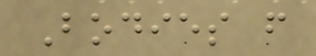Bodies from
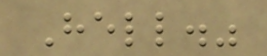Hell."
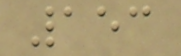153
